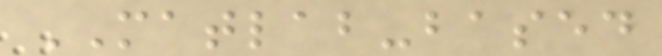MATLAB-based
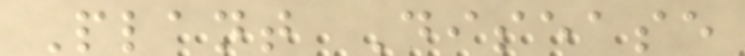Plant Disease
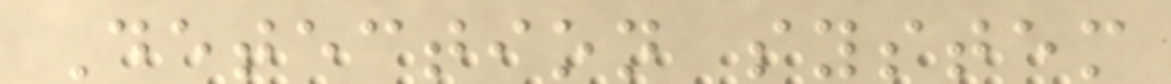Detection system
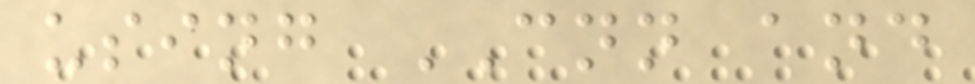using CNN and
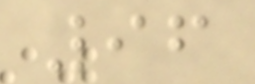96
